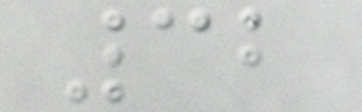32
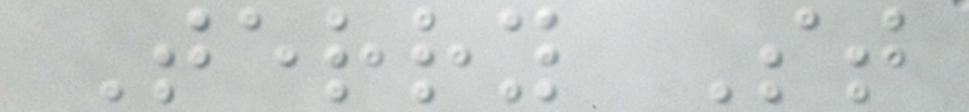Terry St
